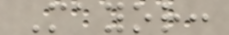Mayor:
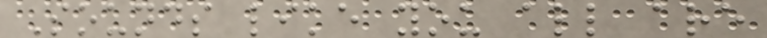Sounds like you all are
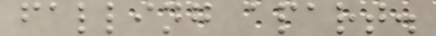falling apart.
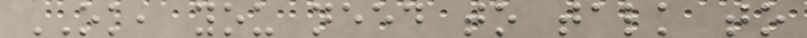OK, you need to talk to
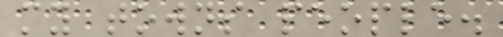my towns people.
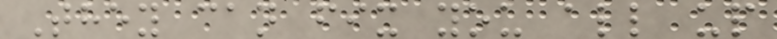They can fix you all up
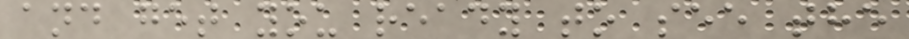and get you ready to see the
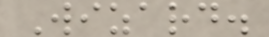Wizard.
